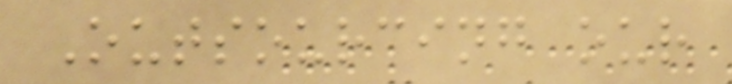Outsourcing our
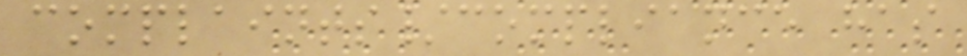complaints/compliance has
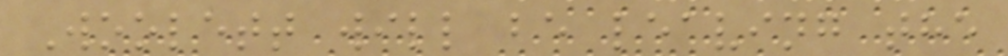Woolett will be leaving the
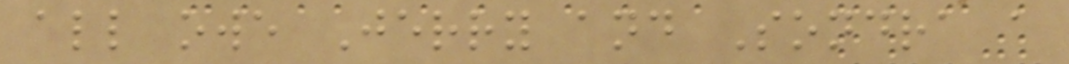all owe Jerry and Sondra a
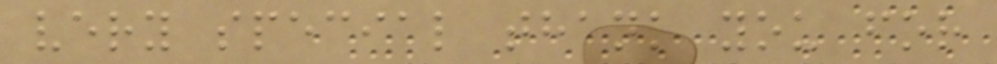very special thank you for
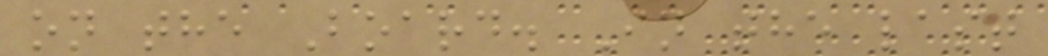on the Board. In the last
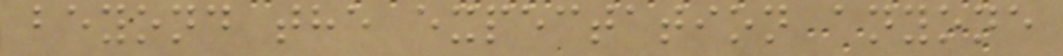beyond the expectation anyone
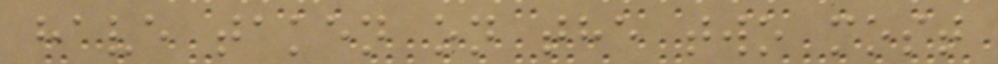have taken on the two most
